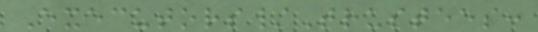Executors/Trustees:
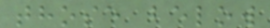those below
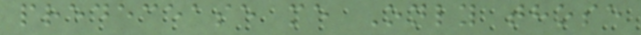predecease me Only those
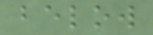below
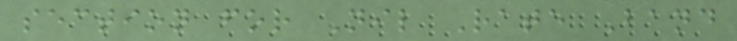section for Nil Rate Band
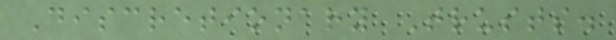Discretionary Trusts.
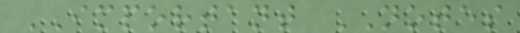IMPORTANT NOTES
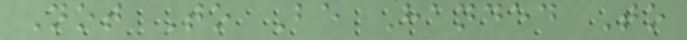Not To Be Handed To
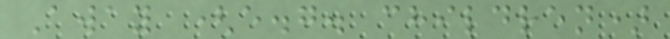Away (e.g. children)
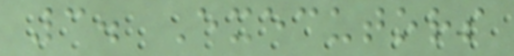3. Executors
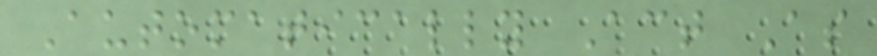Automatically Act As
